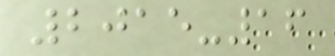2015-16
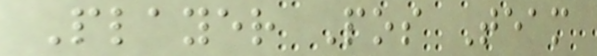Player Pos Team
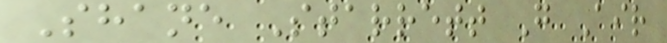Shane Starrett G Air
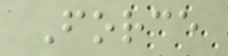Force
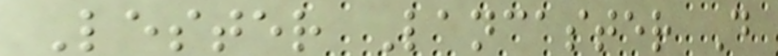Lester Lancaster D
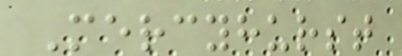Mercyhurst
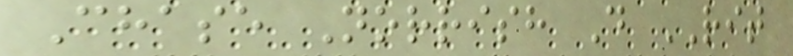Chase Norrish D RIT
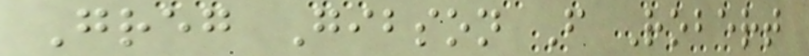Greg Gibson F Robert
